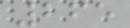265
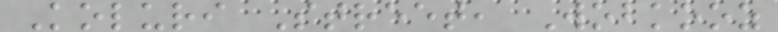Koluri Street, Wobkooz
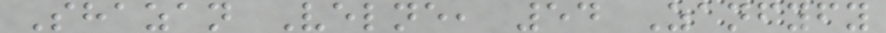Shazan Velne, 54 Zanfyfy
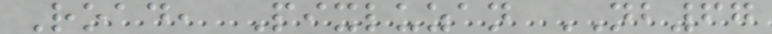Road, Pixluzan NB67
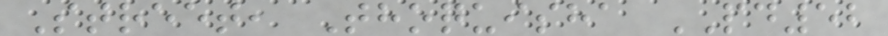Street, Thoquisha PD52
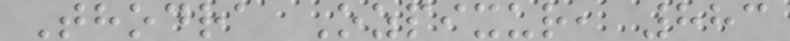Thodra Ozpixur, 883
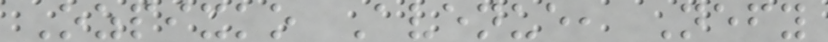Ozpixko Avenue, Nefy
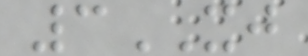3XJ
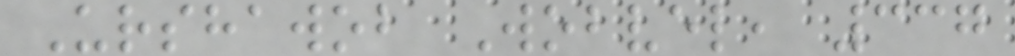Urshawob Wobvel, 337
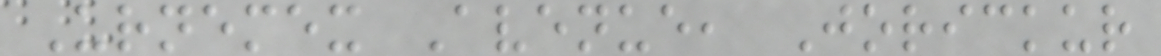Urnemex Avenue, Jorickur
